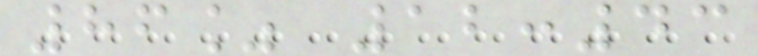86% 12:43
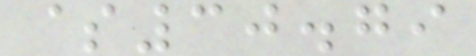$30.79
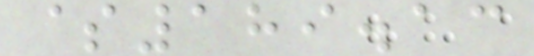$189.13
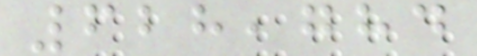628,784
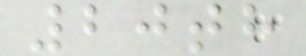20th
